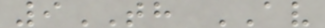9TH AV
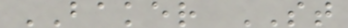BAKER ST
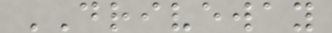DRIVEWAY
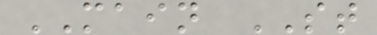MAIN ST
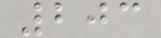203
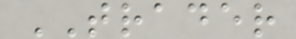TRADER
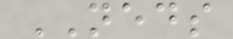NEDS
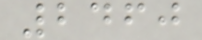2460
